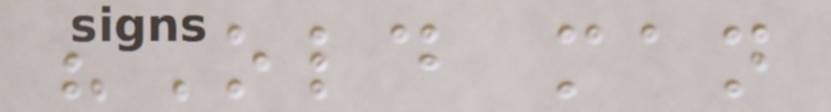"Old man
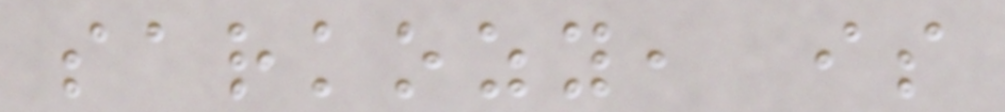sarkozy, is
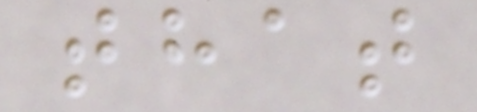that
